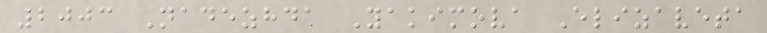2003 Nadezhda Yakimova Elizaveta
